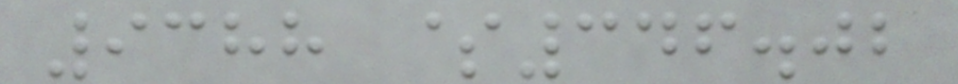9388 $346.02
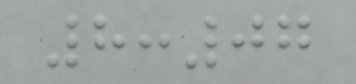8:07
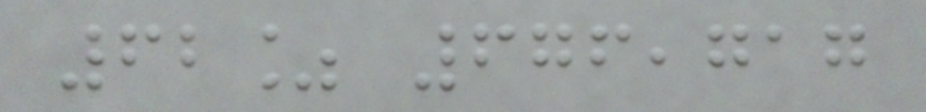62% 676,717
